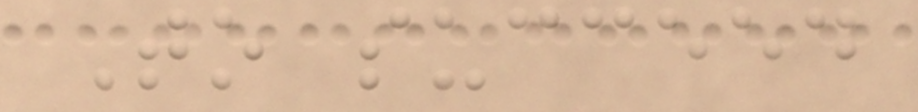To succeed
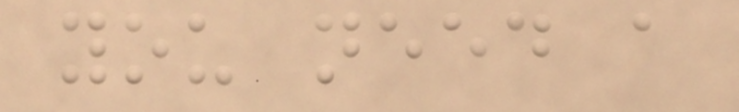you need a
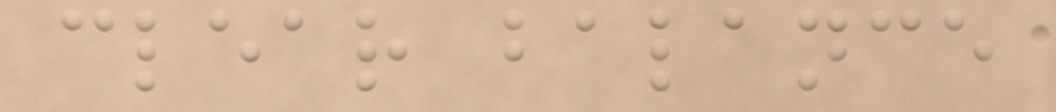clear balance
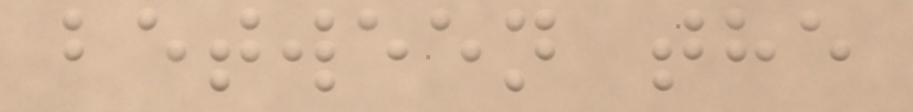between the
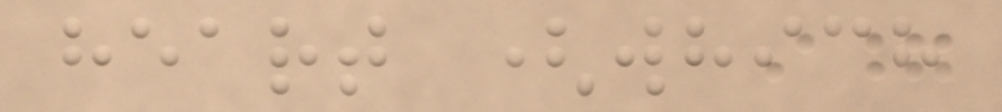heart (which
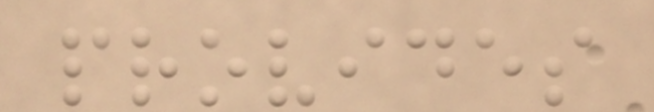provides
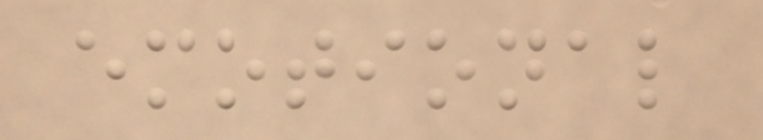emotional
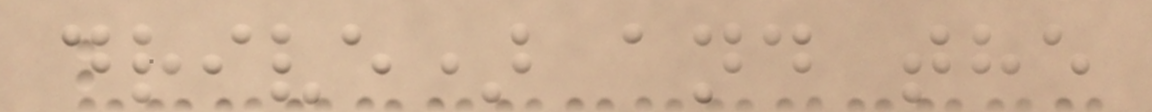drive) and the
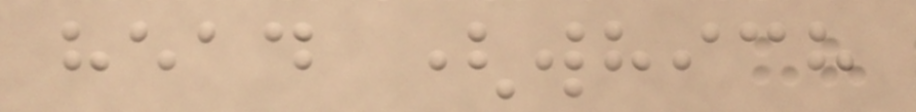head (which
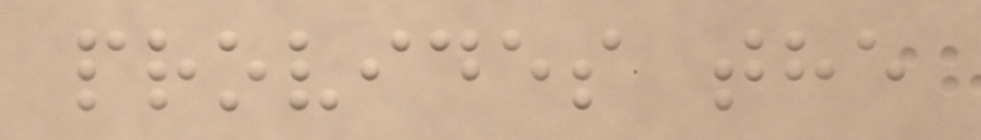provides the
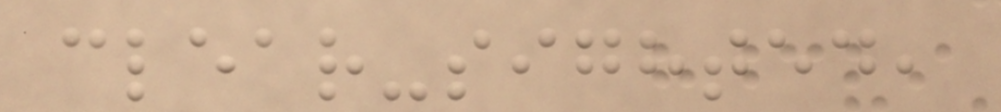clear-sighted,
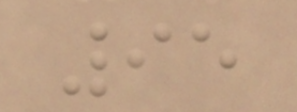95
